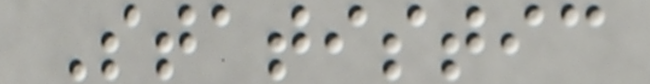Statistic
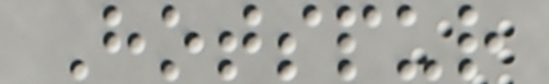Hotspur
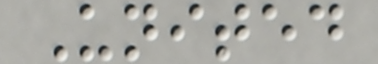United
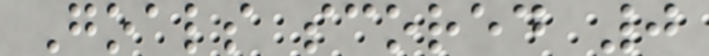Goals scored 0
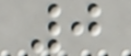0
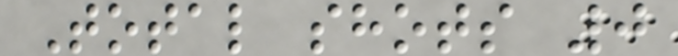Total shots 0
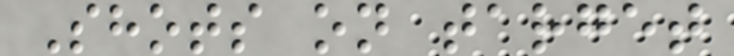Shots on target
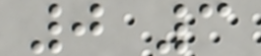0 3
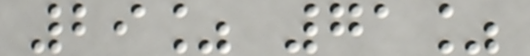29% 71%
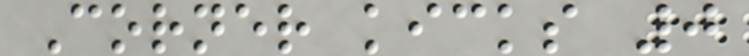Corner kicks 0
